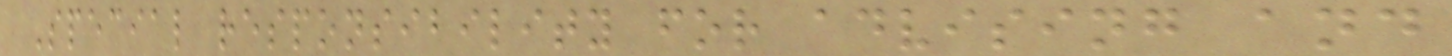Special responsibility for advising and
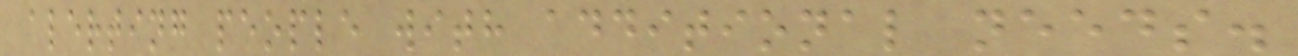alerting people with additional needs.
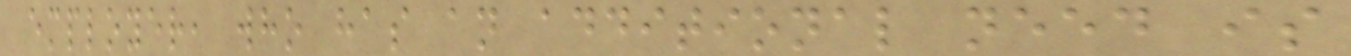employer, who has an additional need is
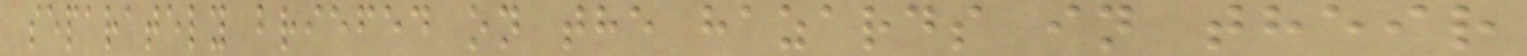separately briefed on the hazards in their
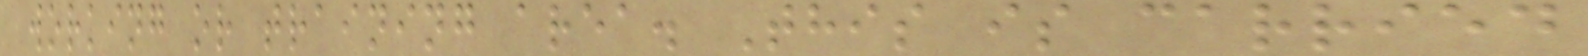working or training area. This is carried
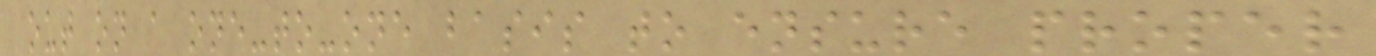out on a one-to-one basis to ensure proper
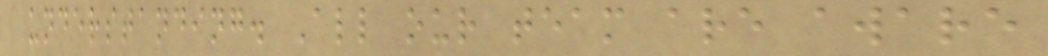understanding. All our team are aware
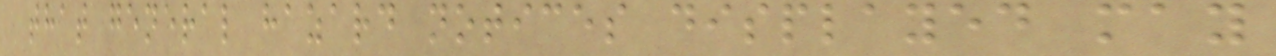that general hazard notices displayed may
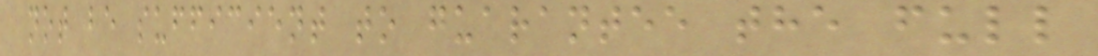not be sufficient to guarantee the full
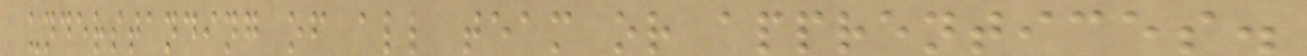understanding of all team or apprentices.
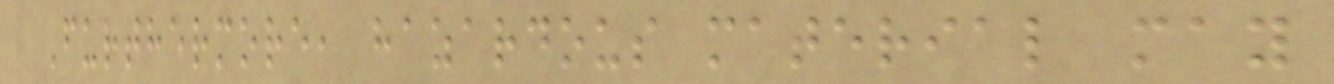Furthermore, hazardous material may
